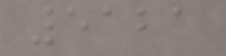5121
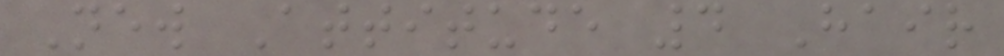New Attitude 4 Hair
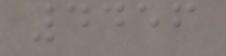4456
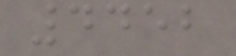4452
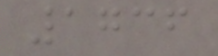1736
